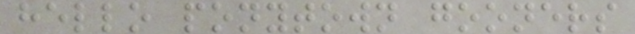hello ponytown gooners
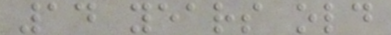14 years old
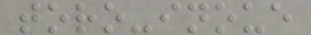toro-inoue
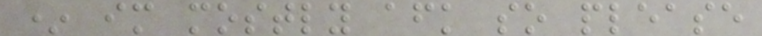* im mostly afk so please
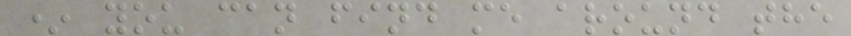* you can find me around the
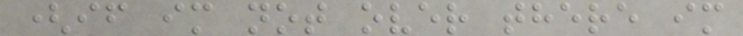(if im not over there im
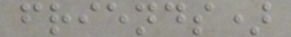friends)
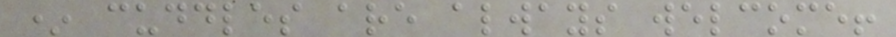* cuddles are always welcome!
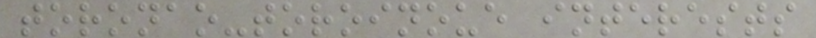toronao-toroinoue interests
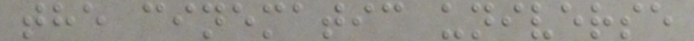the cinematic universe
